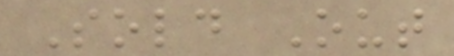Sold Out
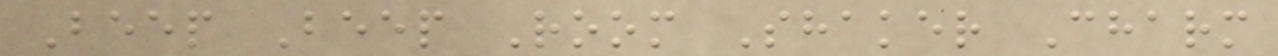Beep Beep Room Shaker Charm
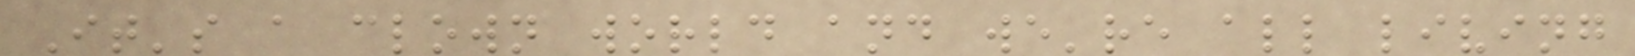It's a clown world and we're all living
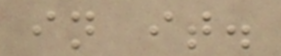in it.
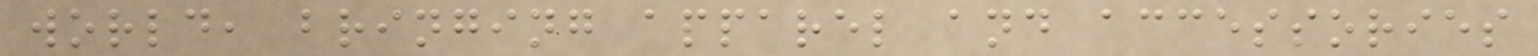world, bringing apparel and accessories
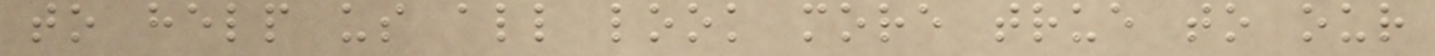to help us all look more true to our
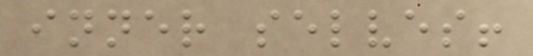inner selves!
